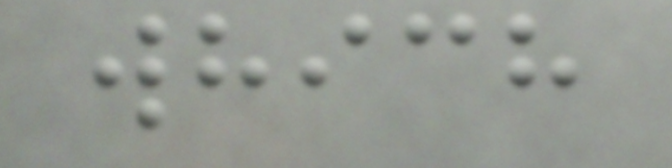which
